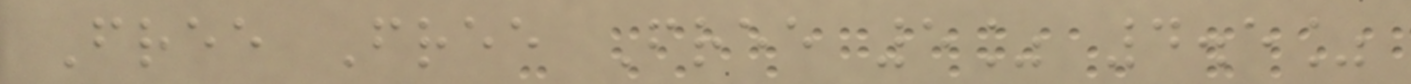Free Free Free 5% 4.5%
